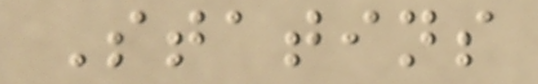Statins
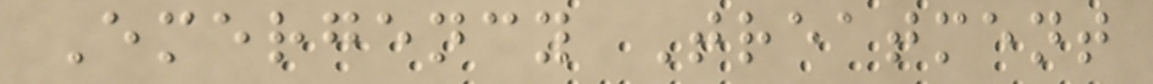Emergency Treatment
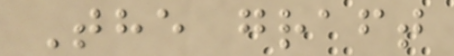The graft
